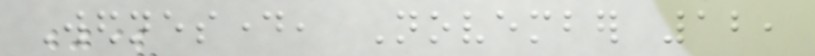Wednesday, November 12,
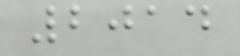2014
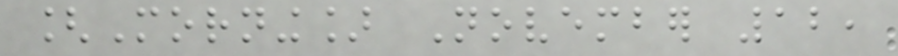[Morning] November 12,
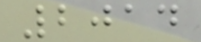2014
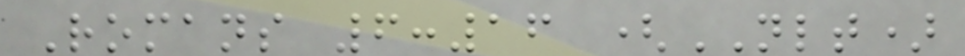Romans 6:16 (NLT)
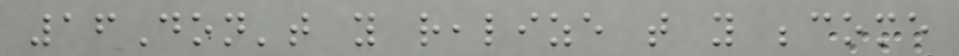16Don't you realize that you become
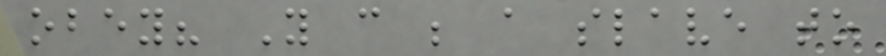obey? You can be a slave to
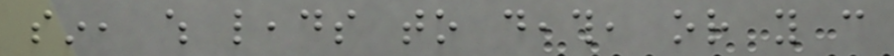sin, which leads to death, or you can
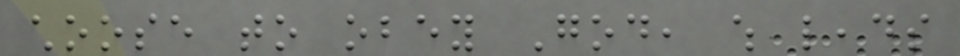choose to obey God, which leads
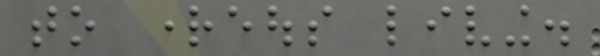to righteous living.
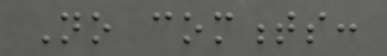No comments:
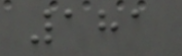181
